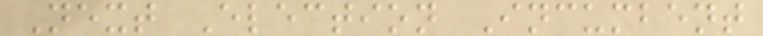Next Election Incumbent
